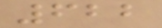622
